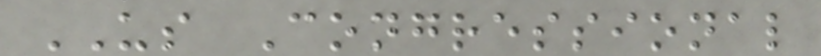US Congressional
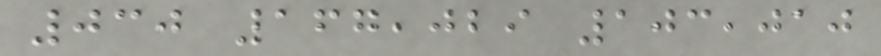030 167,029 103,010
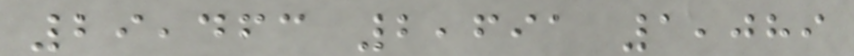29,463 2,691 1,089
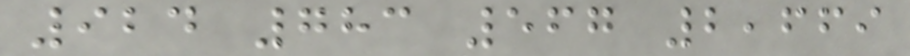924 783 567 2,669
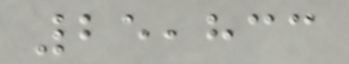25,833
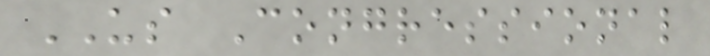US Congressional
